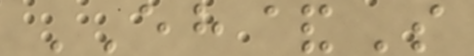EH&S
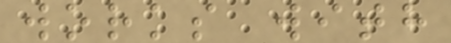works with
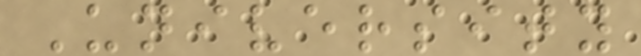University
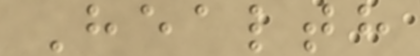Health
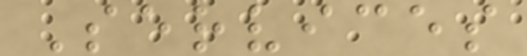Services
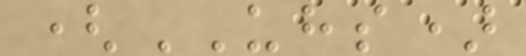(UHS)
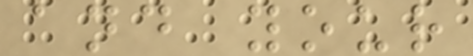and your
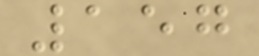157
